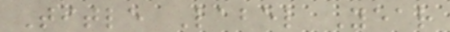Title Label Year
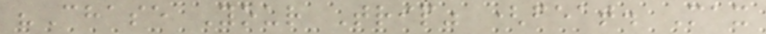"Chase Your Trip" (feat. Max
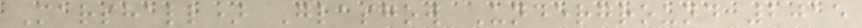Marshall) Glasgow Underground 2015
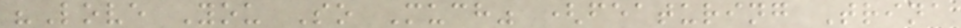"Love You So Much" (featuring Trina
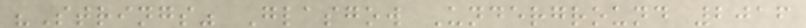"Strings" Glasgow Underground 2016
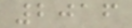2016
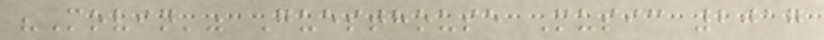"Movin'" Guesthouse Music 2017
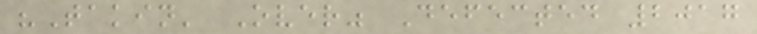"Takin' Over" Defected 2017
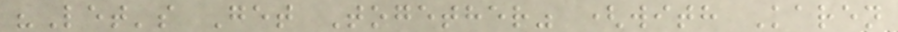"Let's Get Together" (with Karen
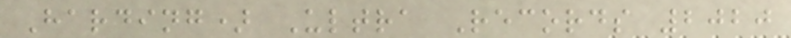Harding) Ultra Records 2020
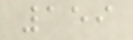159
